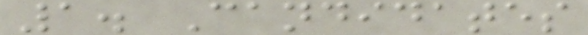1. Candidates
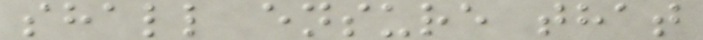shall ensure that
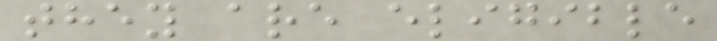they are eligible
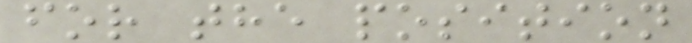for the position
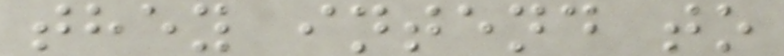they intend to
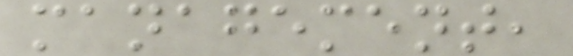management,
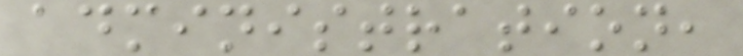administration,
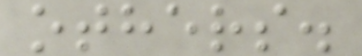others.
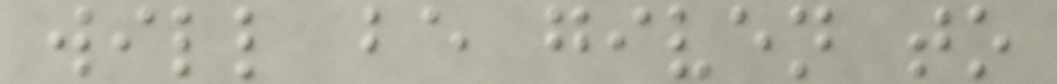will be given to
